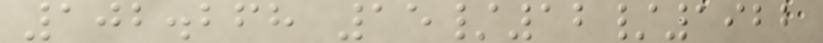102.268 15/12/1922
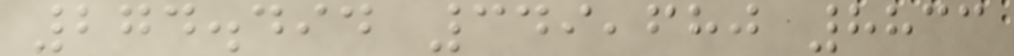274.494 349,680 8833
